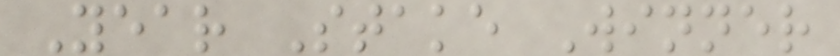Year Stake Winner
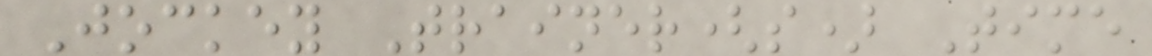Jockey Trainer(s) Time
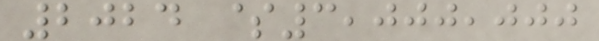2024 $3,000,000
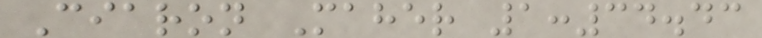Ciaron Maher 1:34.43
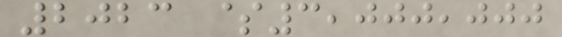2023 $3,000,000
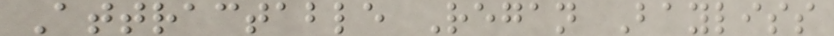Attractable Regan Bayliss
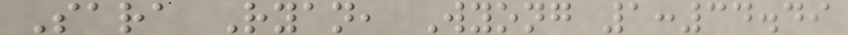Sara Ryan, Wyong 1:34.49
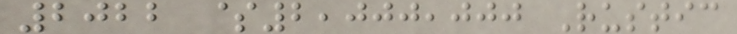2022 $2,000,000 Rustic
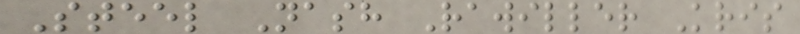Steel Nash Rawiller Kris
